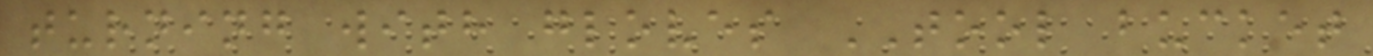turning with gloves TOOL bucket
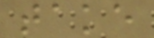take
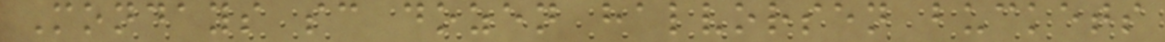Mondays sc dozen halvorsen buckets
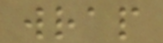wrap
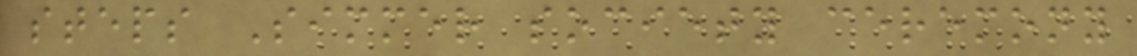steps Simmer society ceremony
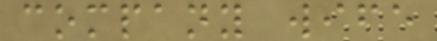company wife
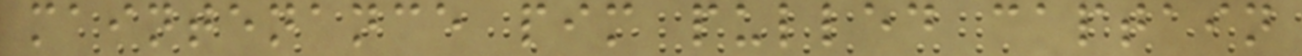maintenance pim pulled captain
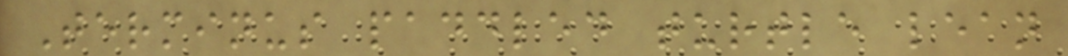Terminus paddled turtle lean
